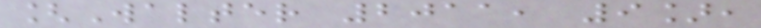[Walter 2011, 9],
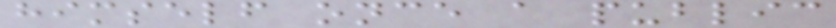himself once a public
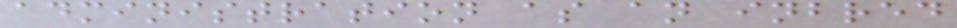administration as an inbred
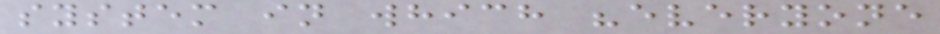system in which "everyone
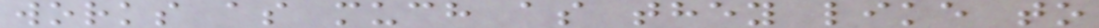works as much as they like to
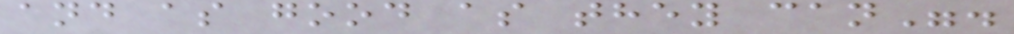and as good as they can".
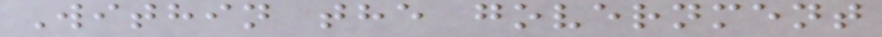Within the government
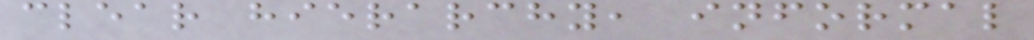clear hierarchy, informal
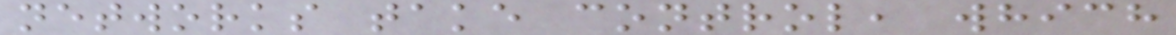networks take control, which
